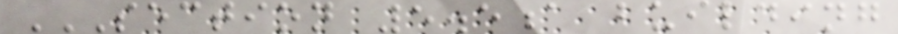SECTION 5.5A BUILDING
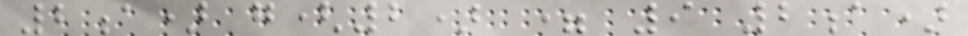2a) g(2) = 9 2a)
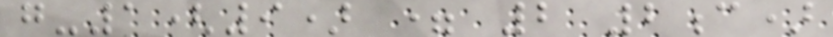g-1(9) = 2 2c)
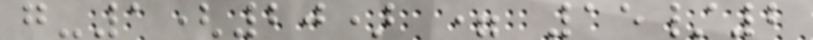g-1(20) = 15/2
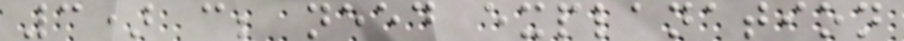3) c; need explanation
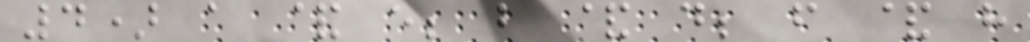4) a & e; b & d; f & h
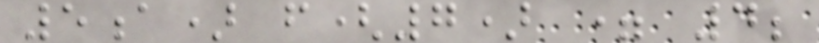5a) f(7) = 4;
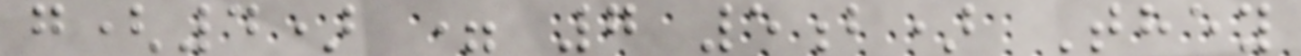g(4) = 7 5b) They
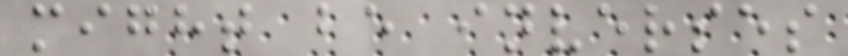might be inverses
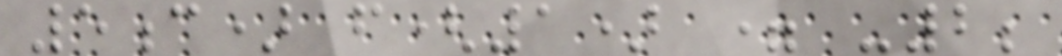5c) f(1) = -2;
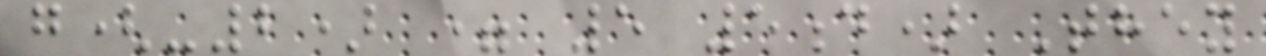g(-2) = 5 5d) They
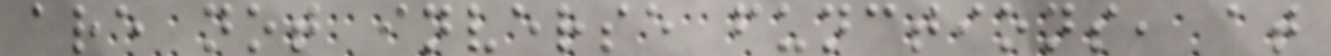are not inverse functions, at
